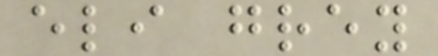eli grey
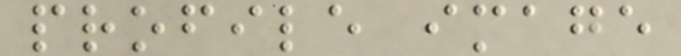profile image
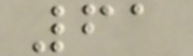61
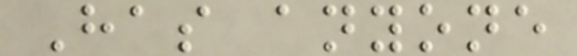Has anyone
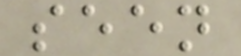seen
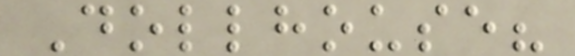Dollhouse?
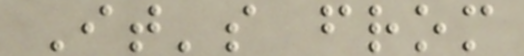It's from
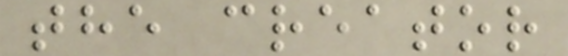the creator
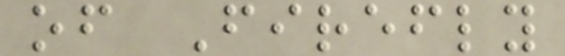of Firefly
